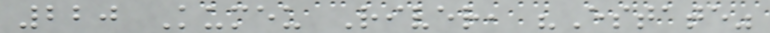220 Kumeu River, "Estate"
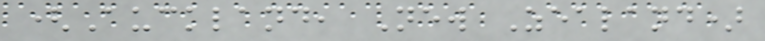(Auckland, New Zealand)
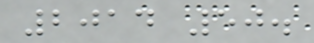2014 50.
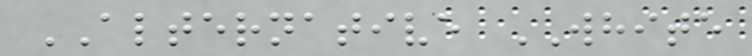ALTERNATIVE WHITE
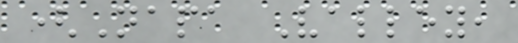(Napa Valley,
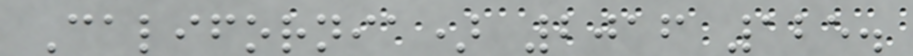California) 2016 125.
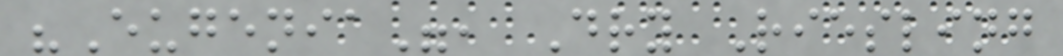"Eugenia", Dry Riesling
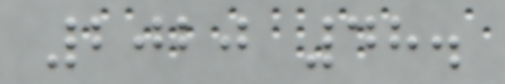2020 48.
